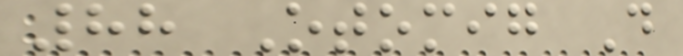88 Otomig D
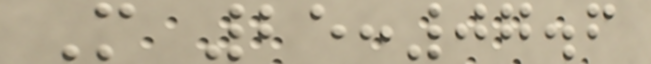M 25:07.6
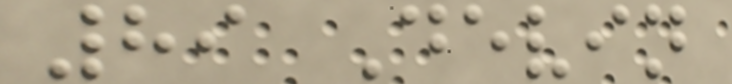89 Devin
